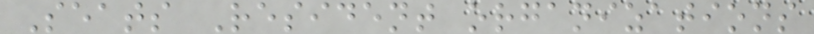Seats Resident organizations
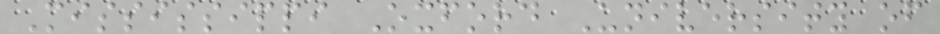Mississippi Oxford University of
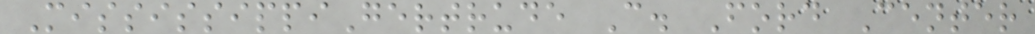MississippiGertrude C. Ford Center
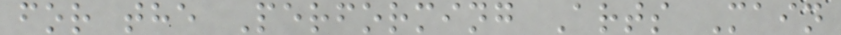for the Performing Arts Main
